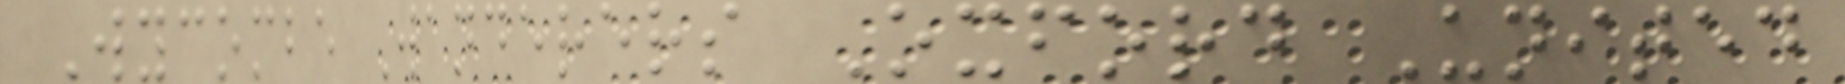Wycombe Wanderers Oxford United
